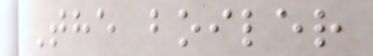The boiler
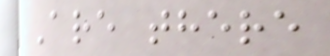Are there
